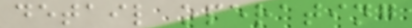detail operating
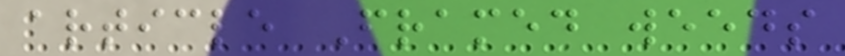article Framed weeds
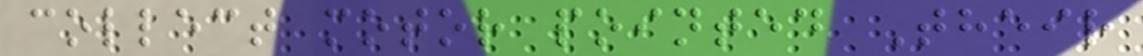collect motor pointed Their
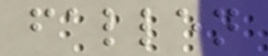fallen
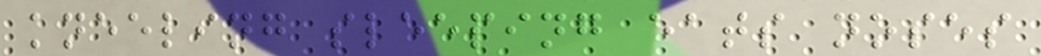kneeling sleeping eats noses
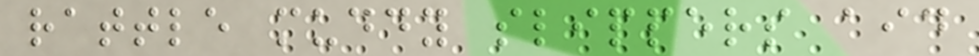rattle muddy slippers aid
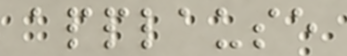applause
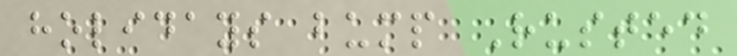holidays bump Rusted
